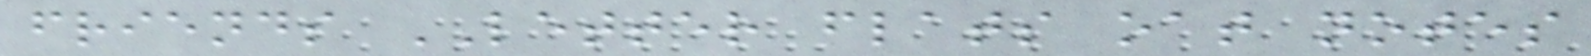friends LETTER flats oat notes
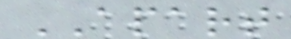APART
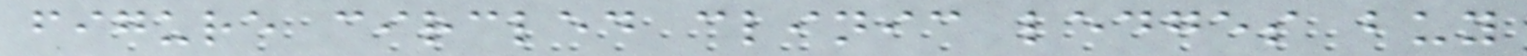figure circled clinic ledges buy
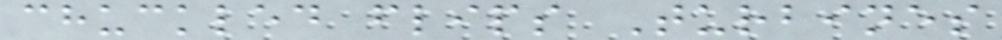chuckled flips Turbines
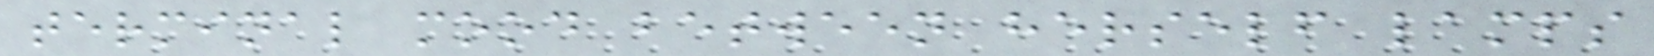terminal mood between herself lamps
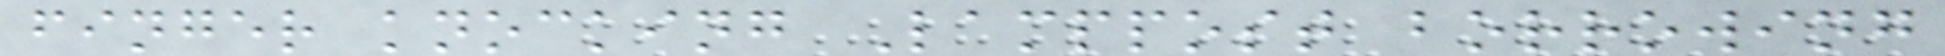finger knocking Lamppost borrowing
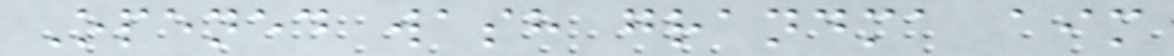Opened wash grandma aim
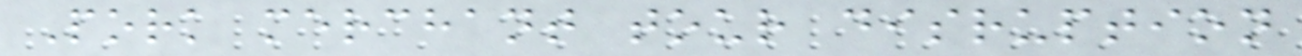Pork merchant tour disruption
